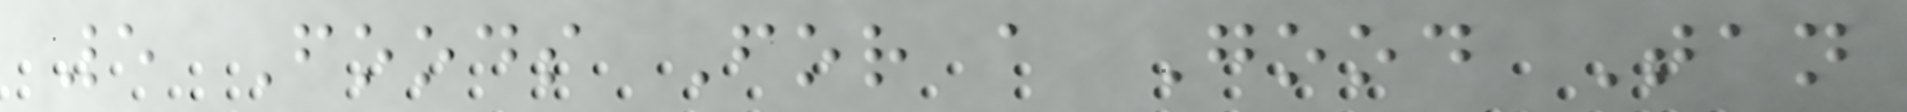5 Foods For a Good Tan
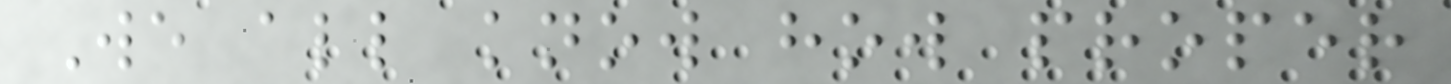We all know how proper
